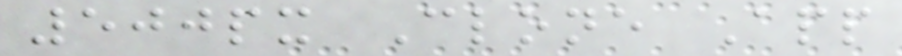500px Clone App
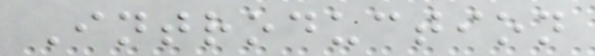Introduction
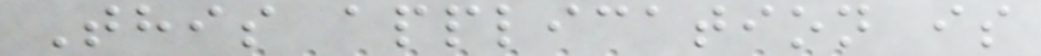This application is
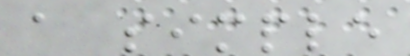a simple
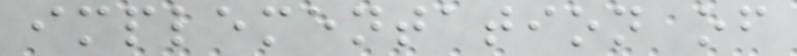implementation of
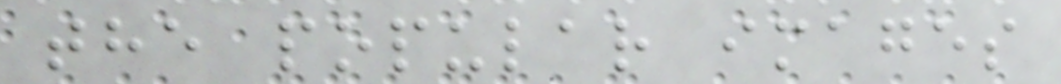the popular images
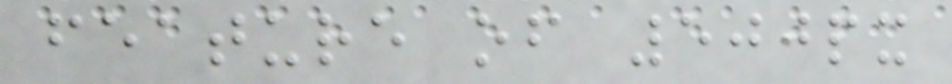feature of 500px
